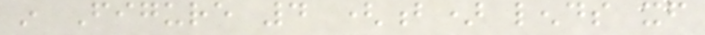in Figure 4 (b) lends itself
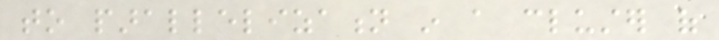to parallelization in a cluster of
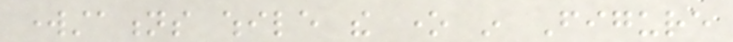workstations while the one in Figure
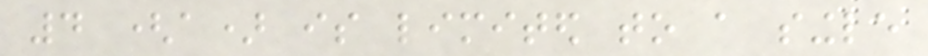4 (a) is limited to a single
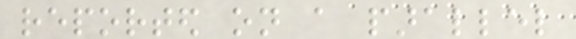reported on a parallel
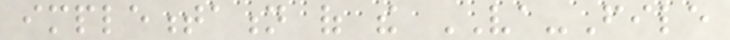implementation of the VA-File
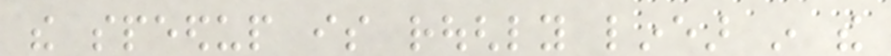the speedup is roughly linear in the
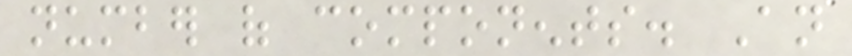number of components. An
